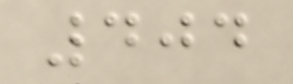404
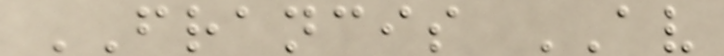FRANCIS AV
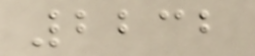2232
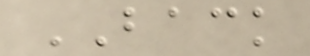BACK
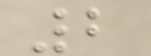2
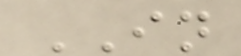IN
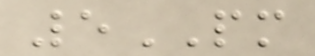5PM
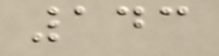143
